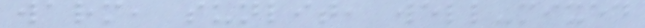warm, sunlit, well-mixed
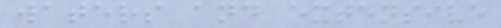waters and extensive
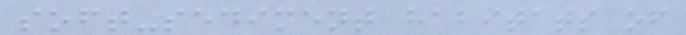soft-sediment habitats of
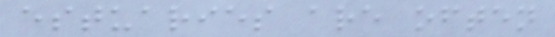estuaries are often
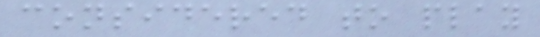considered to play
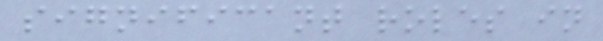significant roles in
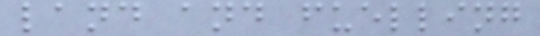land and fuelling
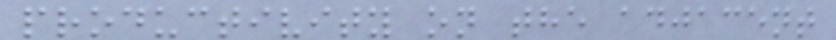productivity on the adjacent
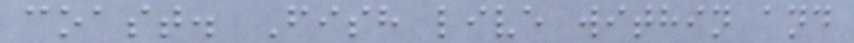coast. Fish live within and
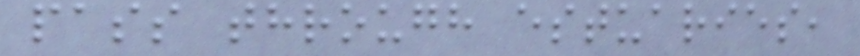pass through estuaries,
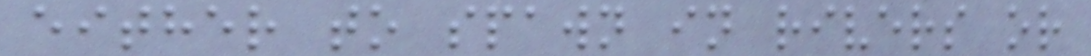either to spawn in rivers or
